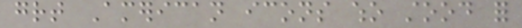great American icons who stood for
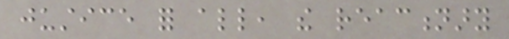justice for all, the reactionary
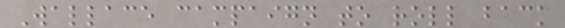Wallace campaign to roll back
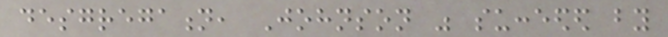desgregation, Johnson was succeeded by
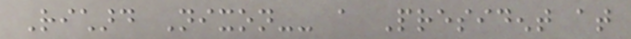Richard Nixon-- a President at
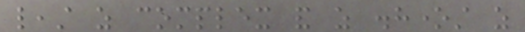least as complex and as dishonest as
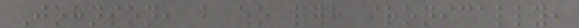Johnson, but who perhaps ironically,
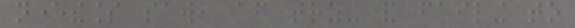nevertheless saw, after trying and failing to
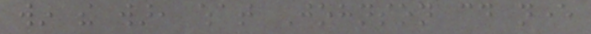win the war, what Johnson could never
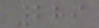289
